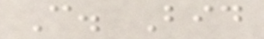C. Bid
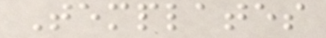Templates
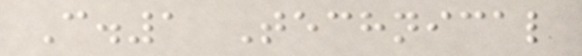C.1 Technical
